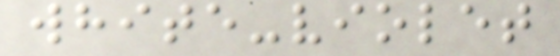white-violet
